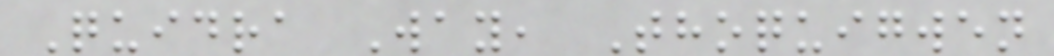Quidra Way, Thoquigwen
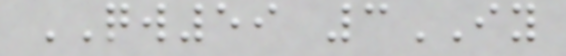QW59 3IY
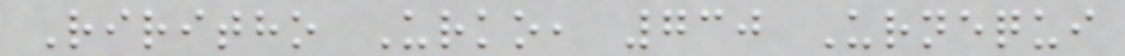Riritho Urko, 730 Urnequi
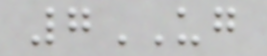7UG
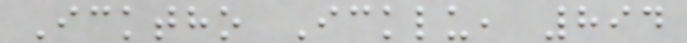Icktho Icklu, 894
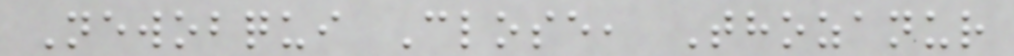Newobqui Close, Thozanur
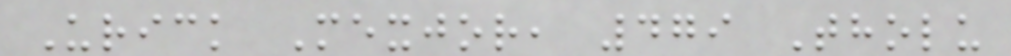Urick Mexjor, 479 Tholu
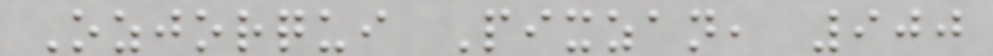Ozjorqui Pixzan, 900
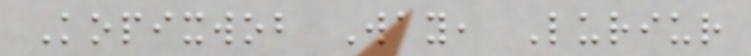Kopixwob Way, Luriur
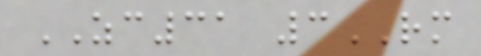ZC31 3RM
